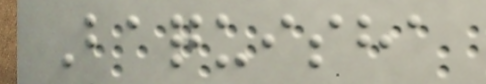Baquisha
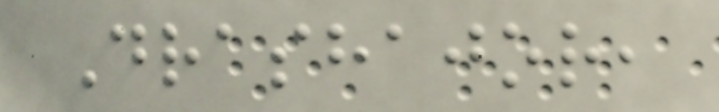Drashajor,
